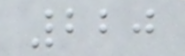220
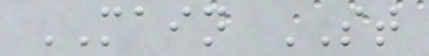MAIN ST
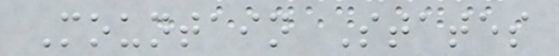Mountain States
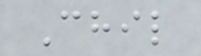Chil
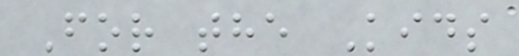For the Kids
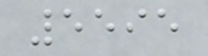5595
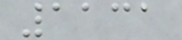1131
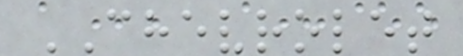CHEVROLET
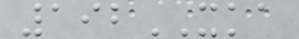192XKA
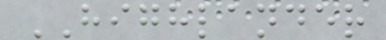HIGHLANDER
